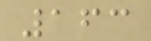163
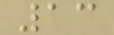13
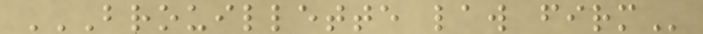BROUILLETTE LAW FIRM
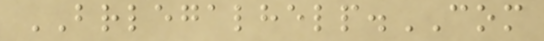BRLEGALHELP.COM
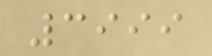3999
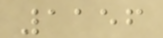1156
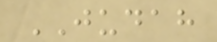JUDAH
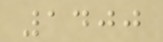1400
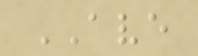AVE
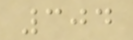304
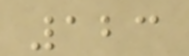123
